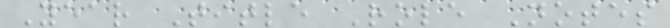Year Title Role Notes
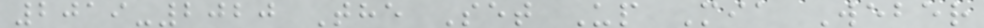2019-2020 The Set Up Mia Weber
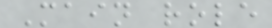Main role
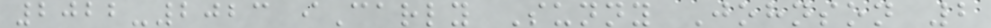2022-2023 iCarly Sunny Johnson 2
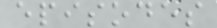episodes
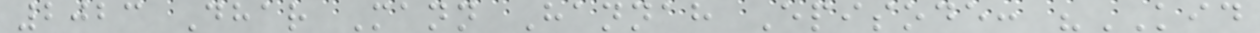2023 Dhar Mann Hannah Episode: "KID
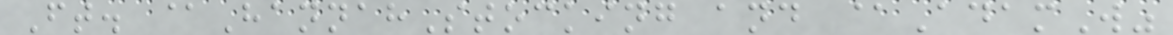Ft. @HannahStocking and @AdamW"
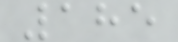185
